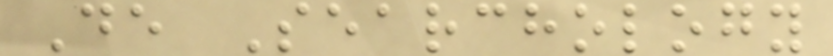De Searchology
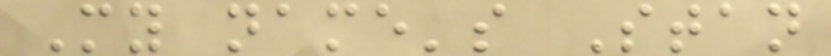My name's Stan
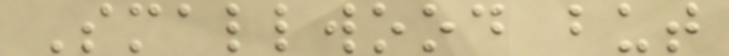Smallwood but
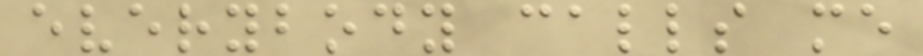everybody calls me
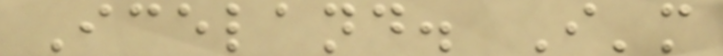Iceland. I'm
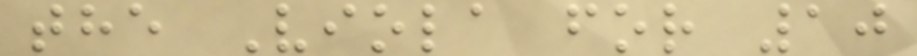the Viola for 10
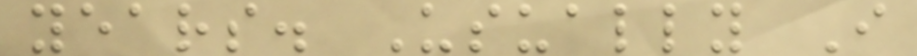years. Usually I
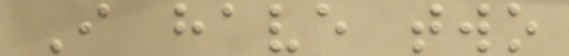I have two
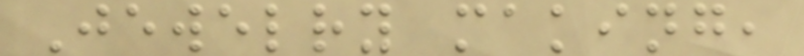Jewelry making,
